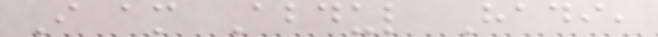I am Abdul Hadi,
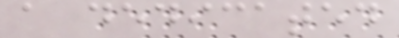a dedicated
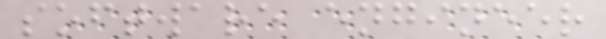software engineer
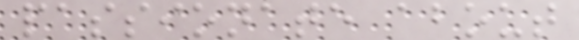passionate about
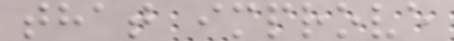that improve
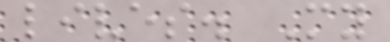lives. My
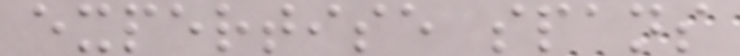expertise spans
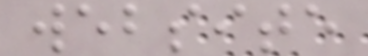website
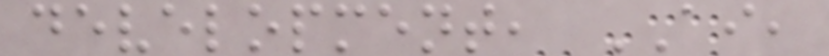development, AI,
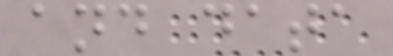and data
